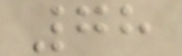78
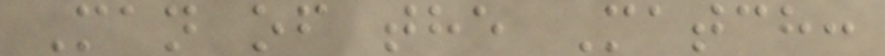Man of the Match:
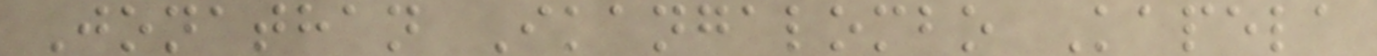Jonathan Ikangalombo Kapela
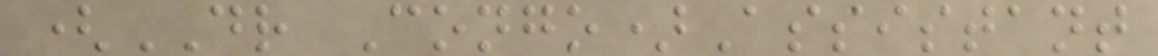(DR Congo)Assistant
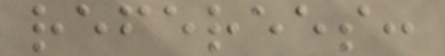referees:
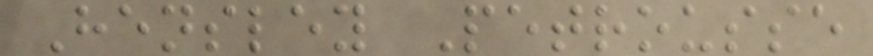Hensley Petrousse
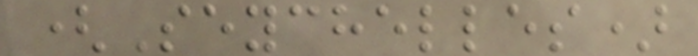(Seychelles)
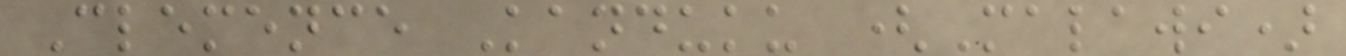Clemence Kanduku (Malawi)
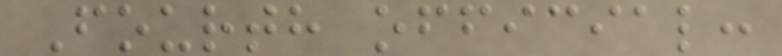Fourth official:
